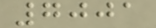7001
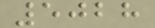5028
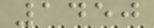1450
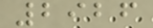2926
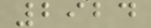2924
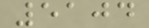5104
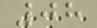08
